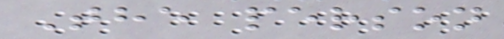The person
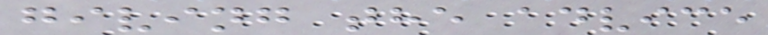giving the advice
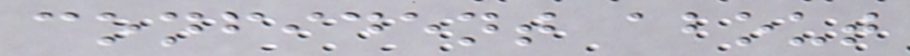confident about
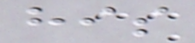his
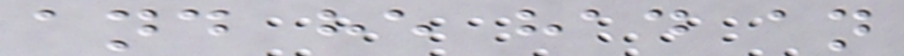and he had an
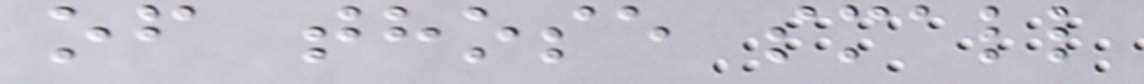of those small
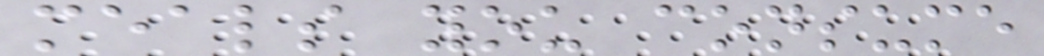meals you consume
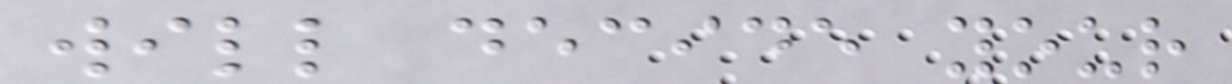will decide your
